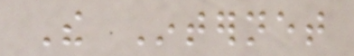The Internet
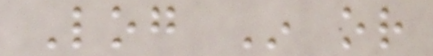Log In or
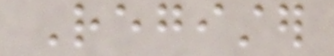Register
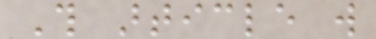This article will
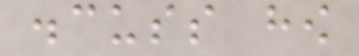discuss how
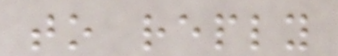to reply
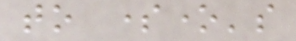to someone's
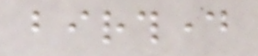birthday
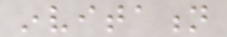invitation
